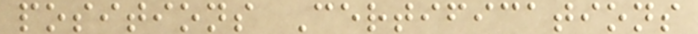positions Certifications
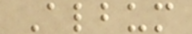Album
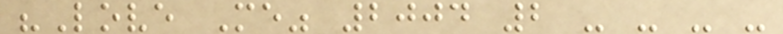"Love Me" 2004 2 - - - -
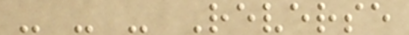- - - Reverse
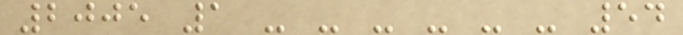2005 1 - - - - - - 54
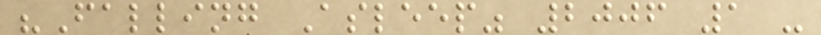"Falling Asleep" 2006 1 -
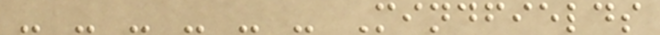- - - - - - Mindfields
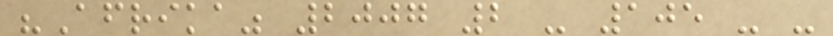"Afrika" 2007 2 - 105 - -
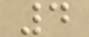4
